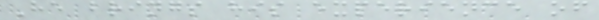He brings his experience of
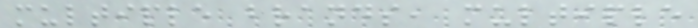multiple brands, multiple
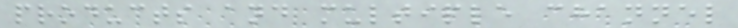products and multiple channel
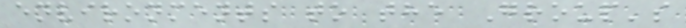environments to the Group's
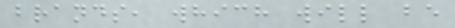brands, which will be
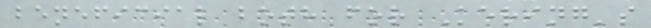beneficial both for Kering's
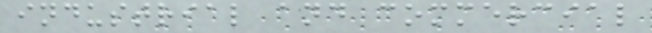industrial and commercial
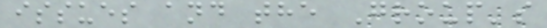issues and the Group's
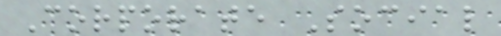Corporate Social
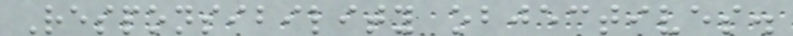Responsibility objectives.
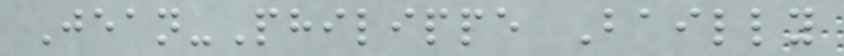Jean-Philippe Bailly
